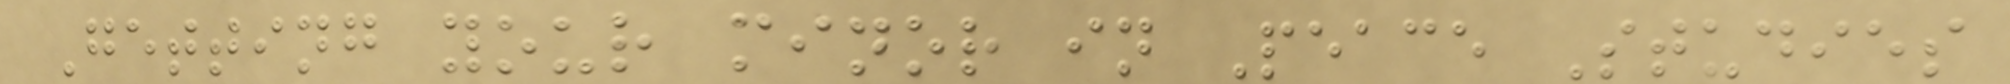Getting your minor in Peace Studies
